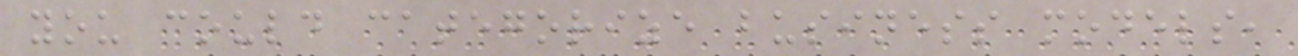you could categorize business models,
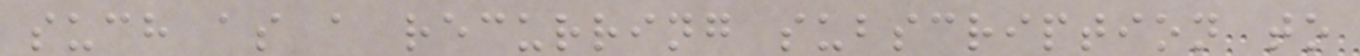such as a recurring subscription to
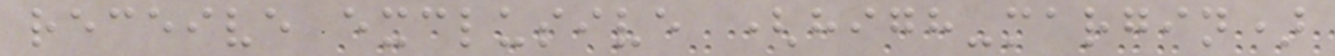receive exclusive (high-margin)
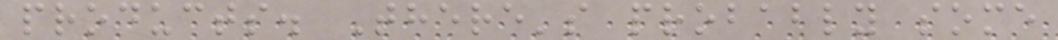products. There's probably some
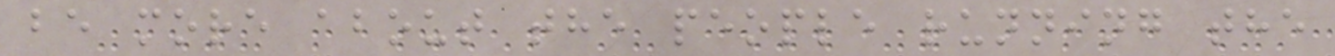be more about the people running the
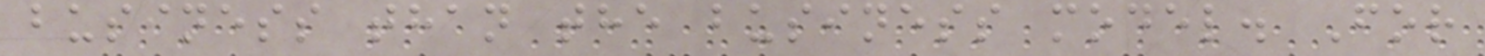business than the business model. For
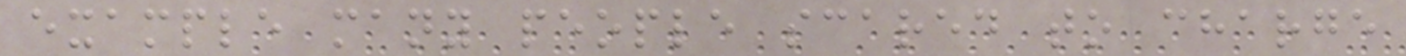example many people scared to charge
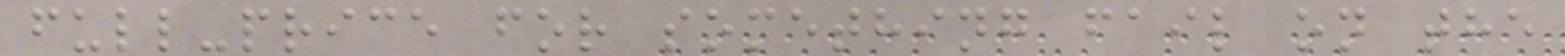full-price for something fail on the
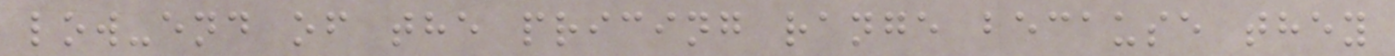low-end of the pricing range because they
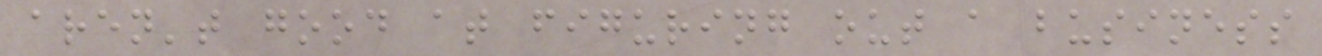aren't good at figuring out a business
